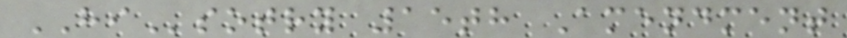HIsotry 15th Amendment
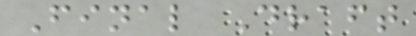Final Draft
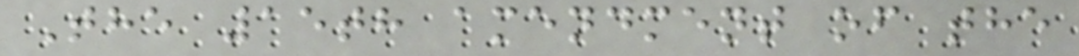The 15th amendment of the
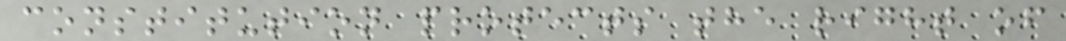constitution protects the right of
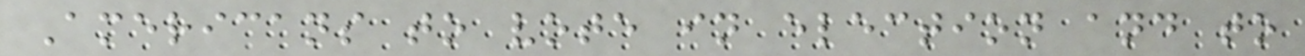Americans to vote in election and to
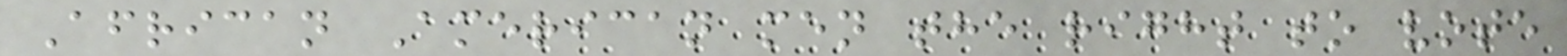African American men the right to vote
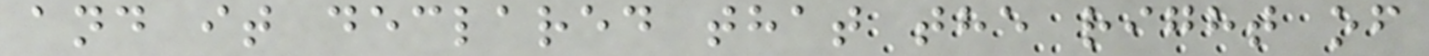and it declared that the right of
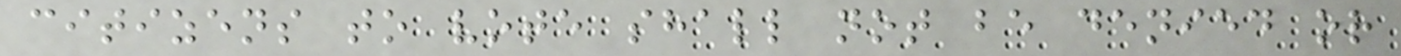citizens to vote shall not be denied or
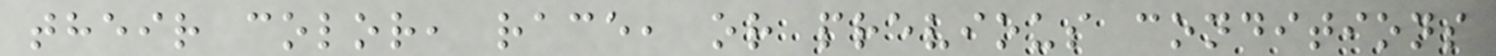their color, race, or previous conditions
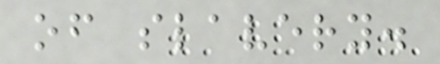of slavery.
